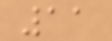11
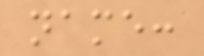name:
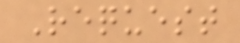Request
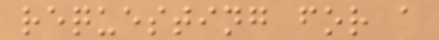requesting for a
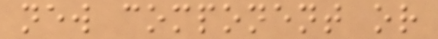new component or
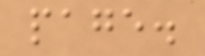page.
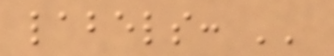labels: ''
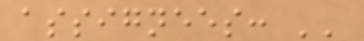assignees: ''
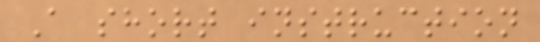A short instruction
